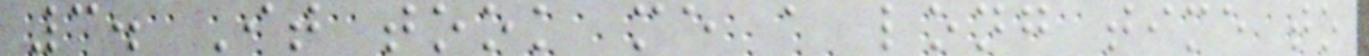3. It took me a long time to
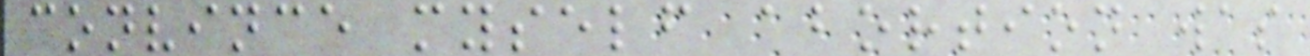convince myself abortion was
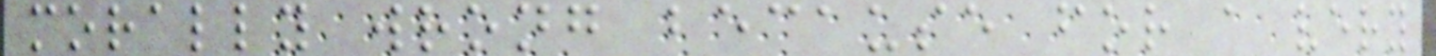morally wrong because for a very
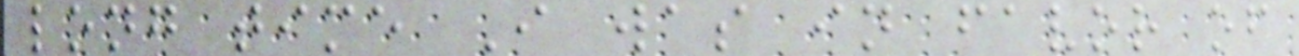long time I was in favor of
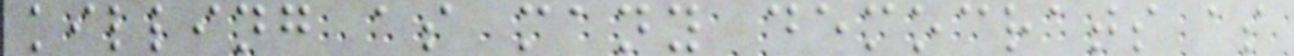killing as many democrats as
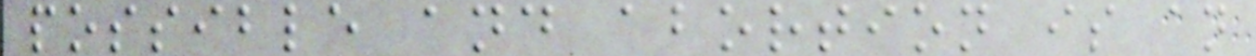possible and abortion is an
